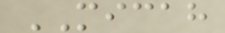MICAH
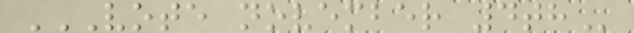VOTE NOVEMBER 4TH
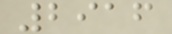2916
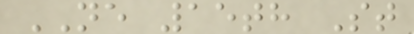NE 15th St
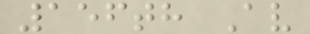156th Av
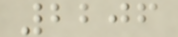2206
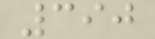390
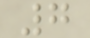7
